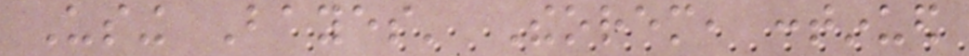Using Bayes' Theorem, continued
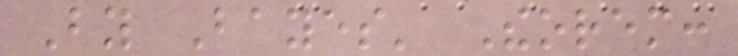By Bayes' Theorem:
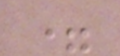=
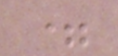=
